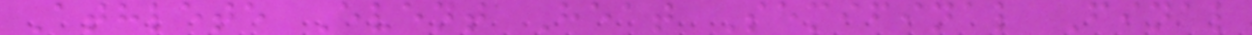Athlete Event Heat Semifinal Final
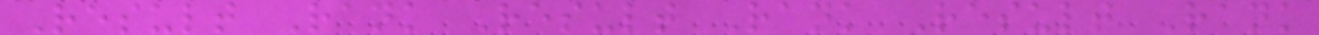Result Rank Result Rank Result Rank
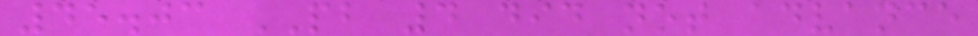45.03 PB 4 did not advance
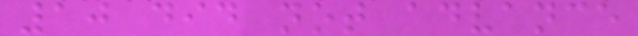10 did not advance
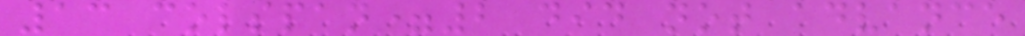13 colspan=2 did not advance
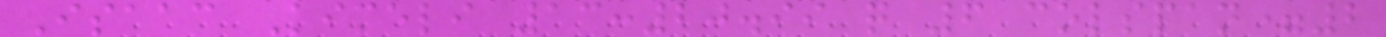Isaac Kimeli 13:20.99 q 6 colspan=2
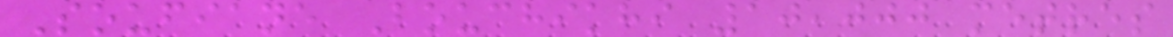Soufiane Bouchikhi 10,000 metres
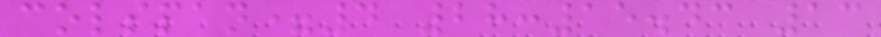colspan=4 28:15.43 13
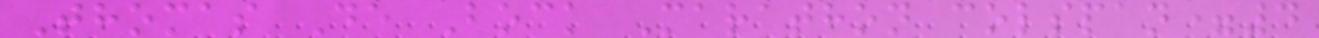Thomas De Bock Marathon colspan=4
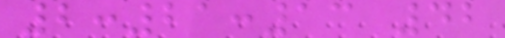2:21:13 42
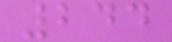244
